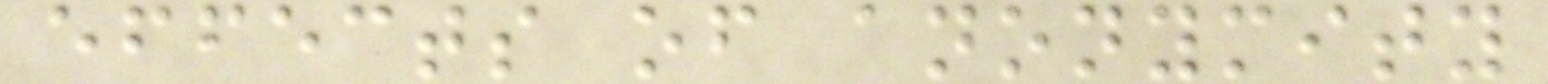effects of anonymity
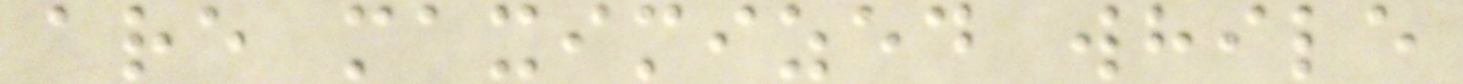are maximized while
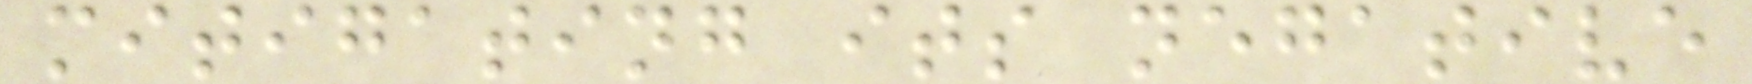mitigating its negative
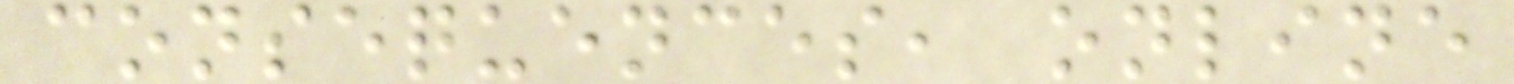consequences, online
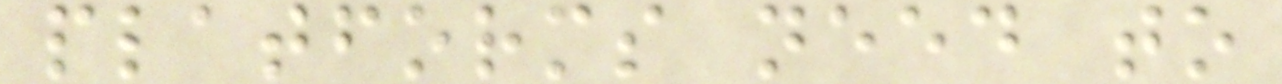platforms need to
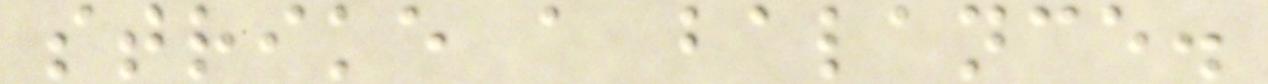strike a balance.
